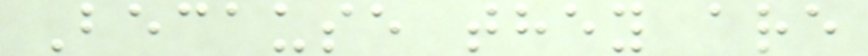Because they are
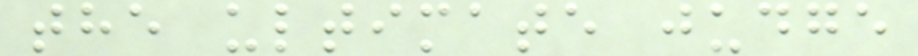the ultimate judge
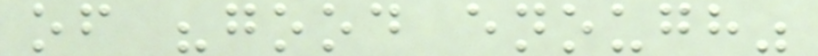of "good enough"
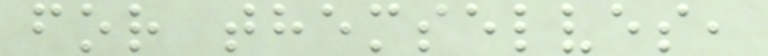for themselves,
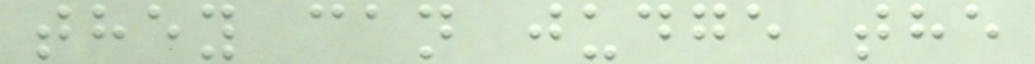they can judge the
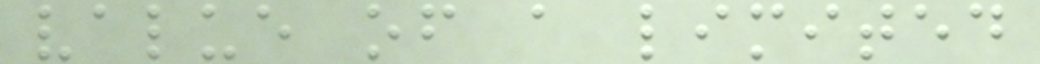value of a limited
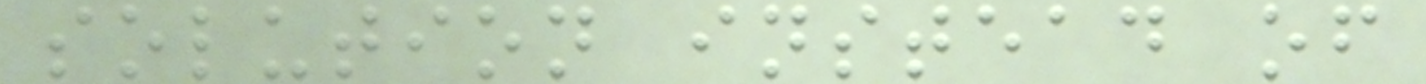solution instead of
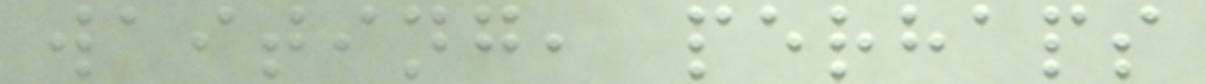waiting, perhaps
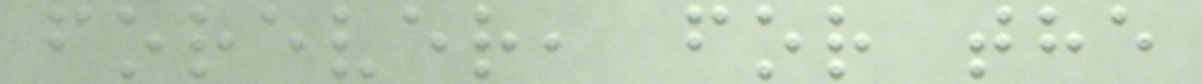forever, for the
